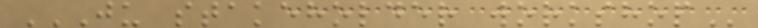JU STAKEHOLDER WORKSHOP
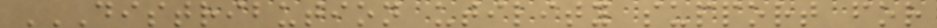DISTRIBUTION UTILITY SUPPORT FOR
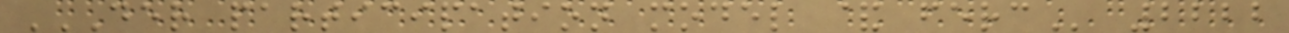DER PARTICIPATION MODEL & FERC 2222
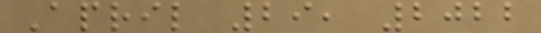April 29, 2022
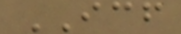ICF
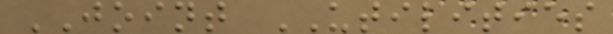JOINT UTILITIES
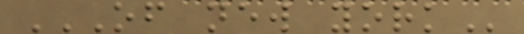OF NEW YORK
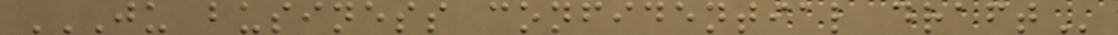JU BUSINESS CONFIDENTIAL DRAFT
